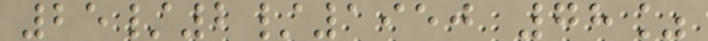25/2/1950 78%
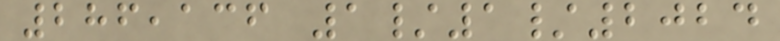286,136 1/1/2024
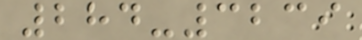284-3239
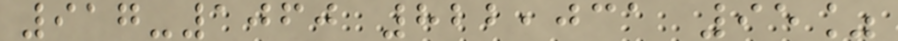917-1060 822,031 95%
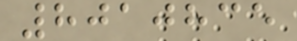8010835
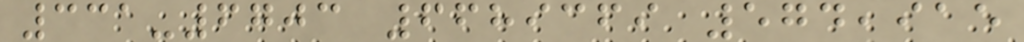331-6703 6689369 574,915
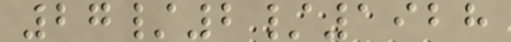27/2/1928
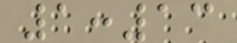1:13
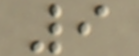9
